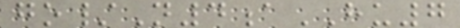go/N4aHU7
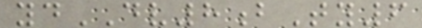ydDV8bTy6
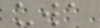uwa
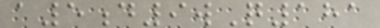a5d9wQ181
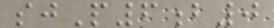sjP6b0
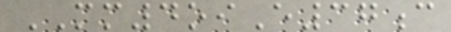MM4oiE37c
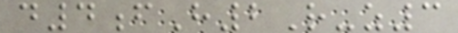d4fH2R-z3
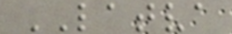LATVA
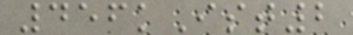456kIst2
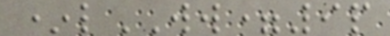*lWW=9p
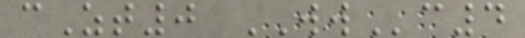cZt0 WWc4
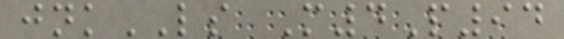jnkLS M4P94
